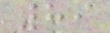89
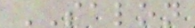SALON
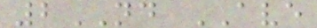2ND AVE
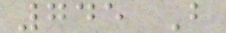745 B
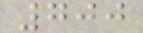700
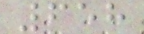658
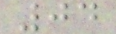04
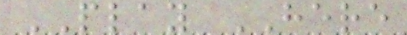PLAY HERE
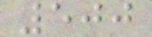500
